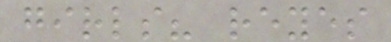girls? reyes
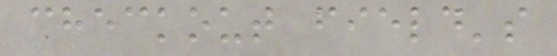checkout field's
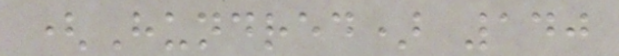(Hundred) 140
